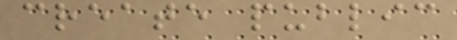create public
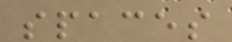spaces
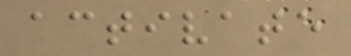activate
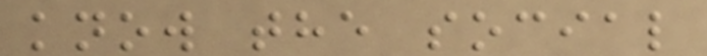know the social
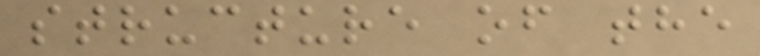structure of the
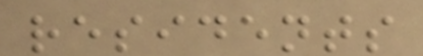residents
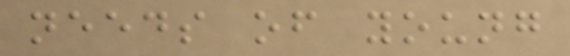needs of young
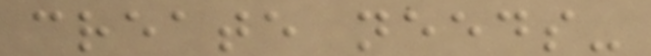create needs-
